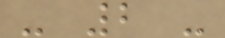- 2 -
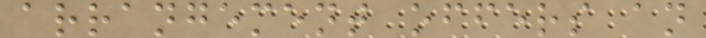arrangement offers an
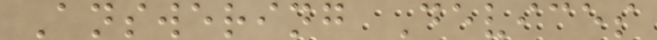Answering Devices
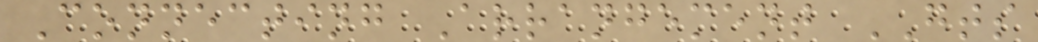Connecting Arrangement GTS
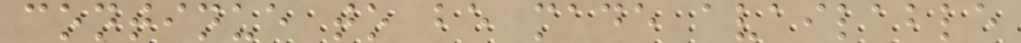continue to be made available
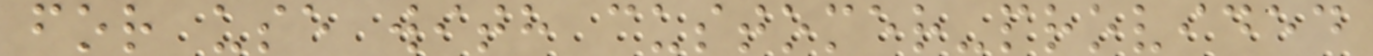for use with customer-provided
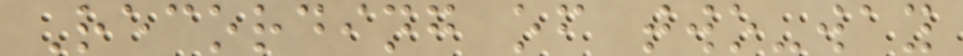Recording of two-way
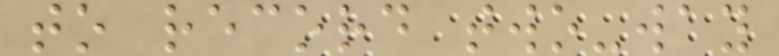to record two-way
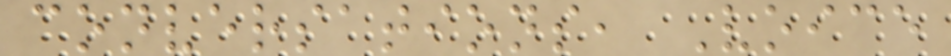conversations, Voice
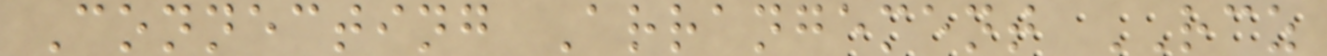Connecting Arrangement RCZ
